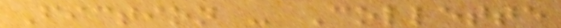Fiction - Collette
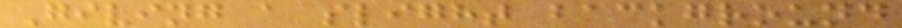Giving a slight background
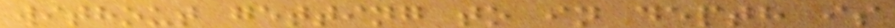without getting to in depth is
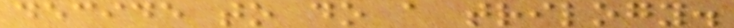decide to do a trilogy.
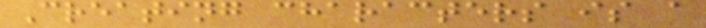Creating characters is a
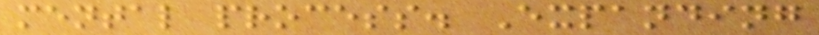mental process. Expanding
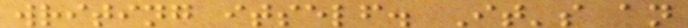writing itself. It's an
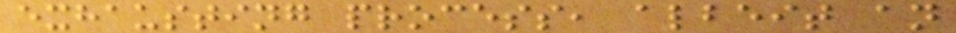exhausting process, albeit an
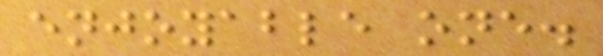enjoyable one.
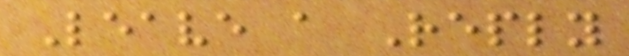Leave a Reply
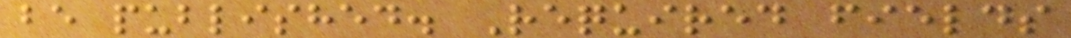be published. Required fields
